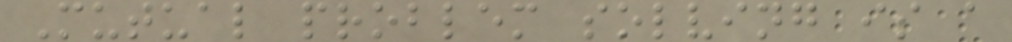Mutual problem solving is a
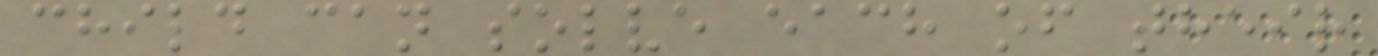child can solve each of their
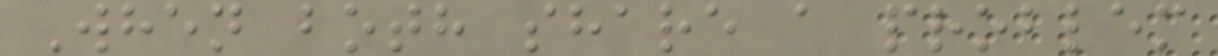When both share a problem
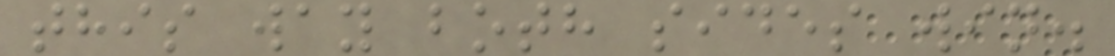this way both sides win.
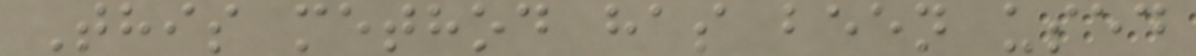This method has been used
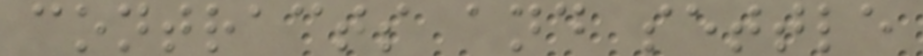contracts and settle
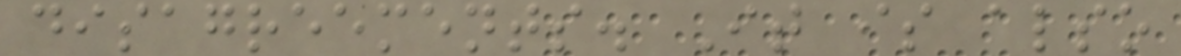disagreements. It is also
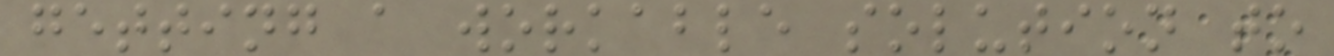getting a workable solution to
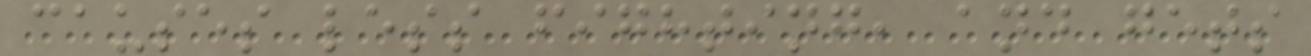causes less fighting, and gets
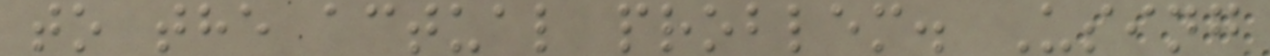to the actual problem. Using
